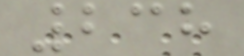238
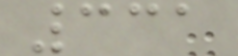331
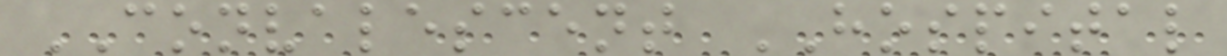CONVALESCENT HOSPITAL
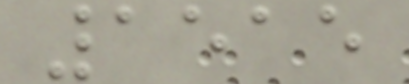1515
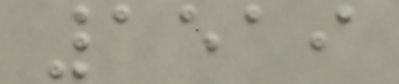1519
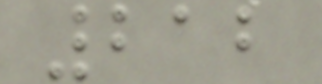212
